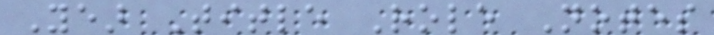Year Title Role Notes
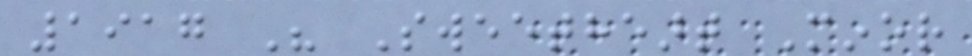1917 His Sweetheart Minor
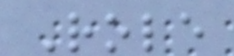Role
